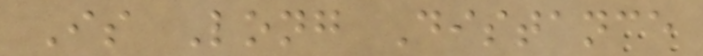Is Long Distance
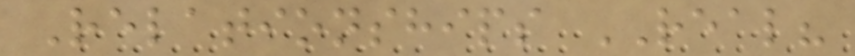Relationships REAL?
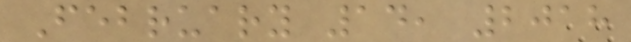February 14, 2018
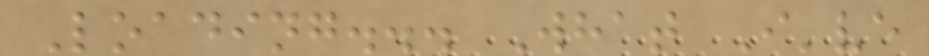Loading... What I've
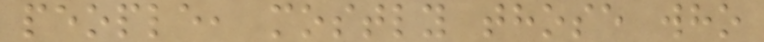people, mostly those who
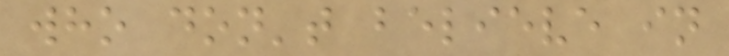who don't believe in
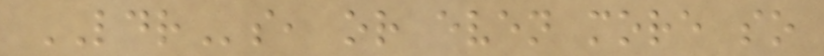LDRs, or even more so
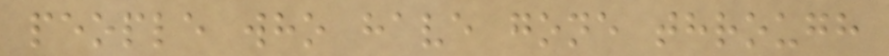people who have gone through
